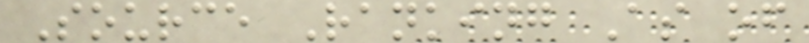Source Ranking As of
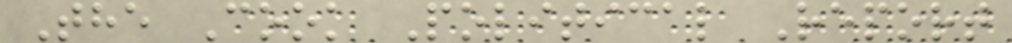The Cook Political Report
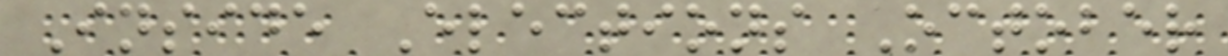Inside Elections October
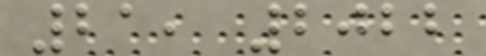21, 2022
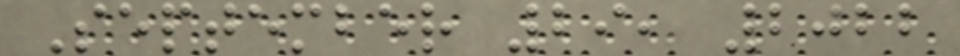September 29, 2022
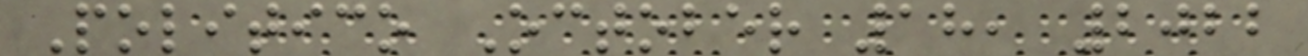Politico October 18, 2022
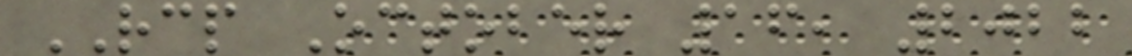RCP October 16, 2022
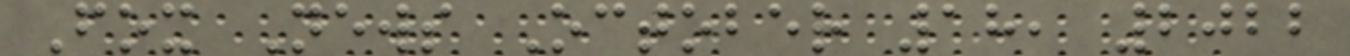Fox News October 18, 2022
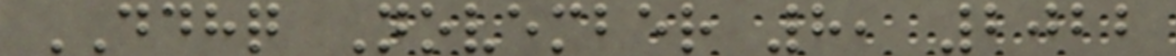DDHQ November 8, 2022
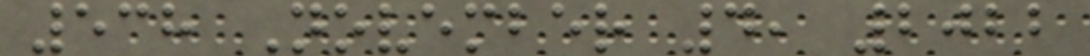538 November 4, 2022
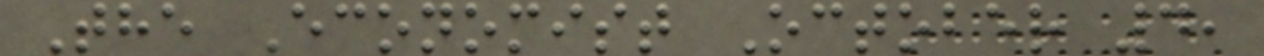The Economist October 4,
